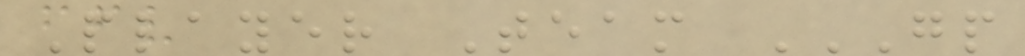Player Team GP
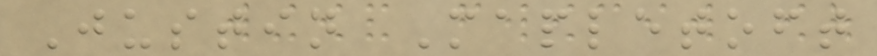Justin Mapletoft
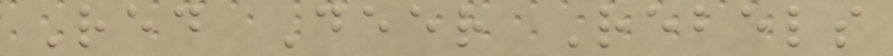Red Deer Rebels
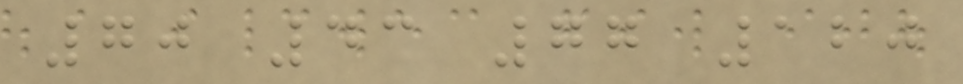70 43 77 120
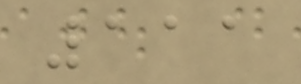111
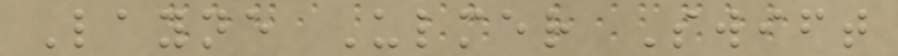Layne Ulmer Swift
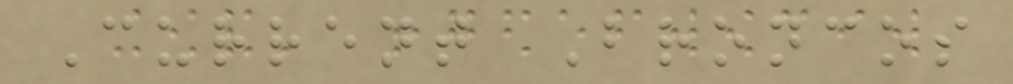Current Broncos
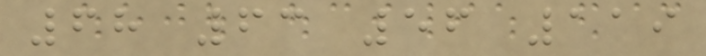68 63 56 119
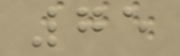75
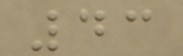43
